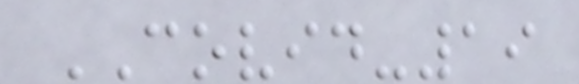COVID-19
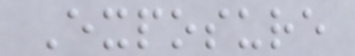Exposure
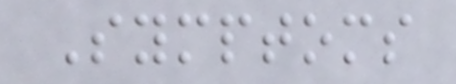Symptoms
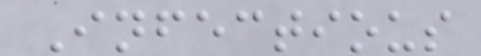Infectious
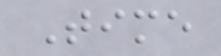Time
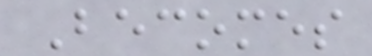Becomes
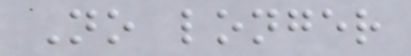No longer
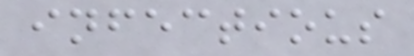infectious
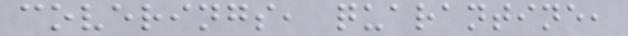coverings, quarantine,
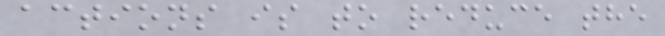actions is to reduce the
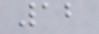12
